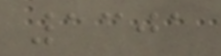1301
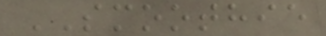SMOOTHIE
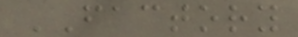FACTORY
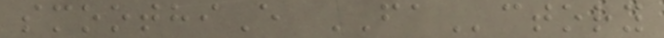smoothiE FActory
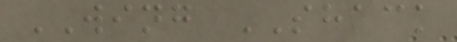WING SHACK
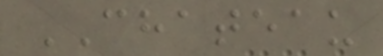CHATEAU
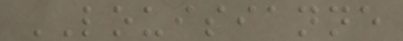LOUISIANNE
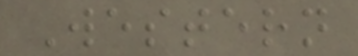Western
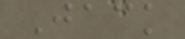Jack
